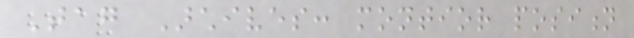Tag Archives: montior position
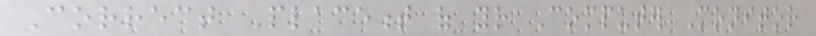Correct Placement of your Computer Monitor
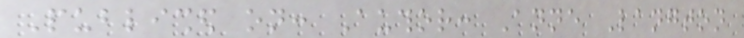Published on: Author: Anne Langton
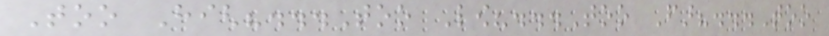Too High?...Too Low?...Too Far?...Too
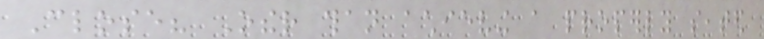Close? Other than achieving a properly seated
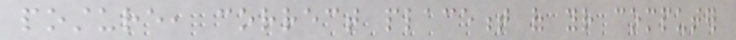posture, correct placement of your computer
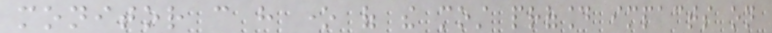monitor can have one of the most profound impacts on
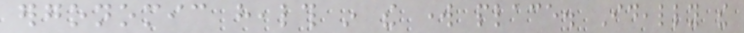ergonomic health in the work place. Ideally the
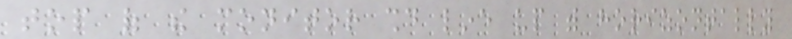top of the monitor should line up with horizontally
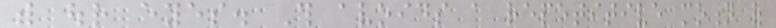with our eyes. This avoids a repetitive motion of
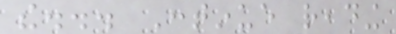the... Continue reading
